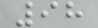98
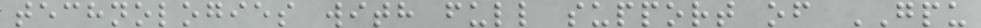technologies with full support of GPU
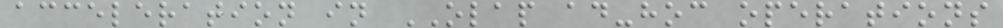acceleration in OLAP ad-hoc operations
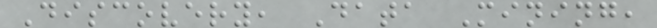Discovery, Data Mining,
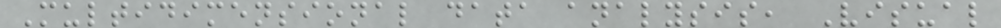Multidimensional data analysis, Visual
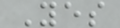Yes
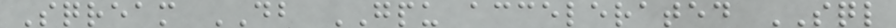Sqream DB GPU accelerated SQL
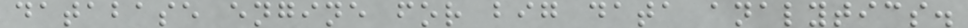database engine for big data analytics.
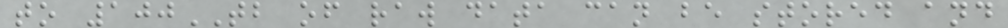to 100TB of raw data can be stored and
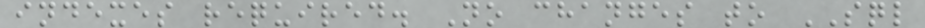indexes required. No changes to SQL
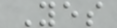Yes
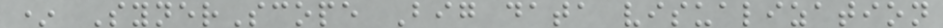* SynerScope Big data visualization
